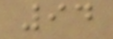94
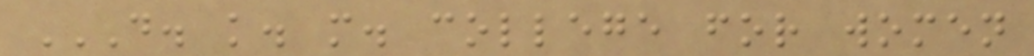D. K. M. COLLEGE FOR WOMEN
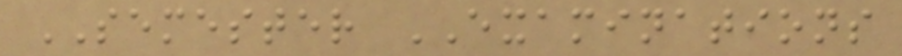SEMESTER EXAMINATIONS
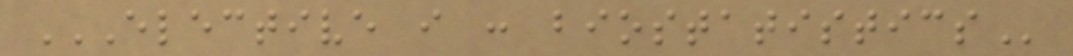ELECTIVE I : BIOSTATISTICS
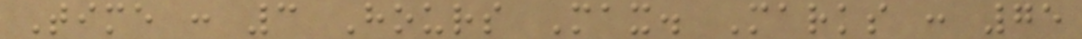Time : 3 Hours Max. Marks : 75
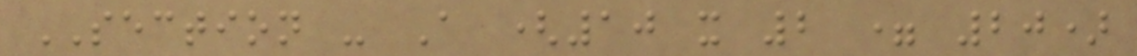SECTION - A (10 x 2 = 20)
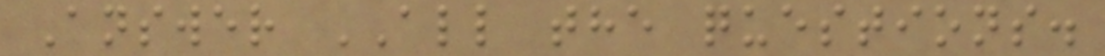Answer ALL the questions.
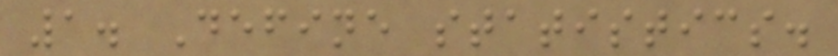1. Define statistics.
